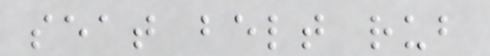seat belt rub
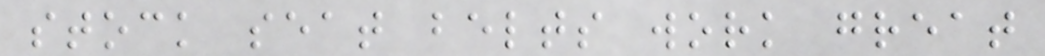stock seat belts work great
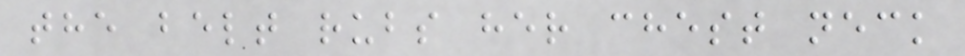the belt rubs her chest neck
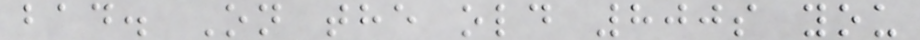bad. On the old 800s you
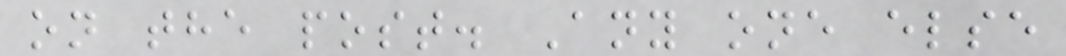on the post. Any one else
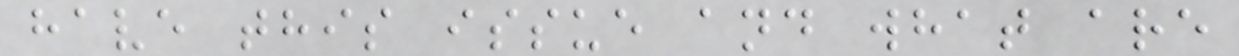have this issue and what are
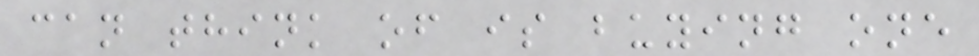can think of is buying one
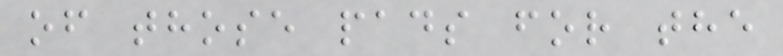of those pads for the
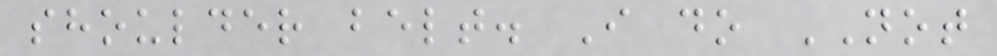shoulder belt. I do NOT
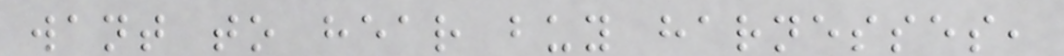want to hear buy harnesses,
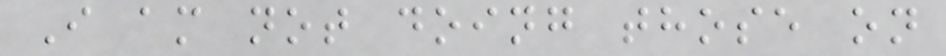I am not doing those on
